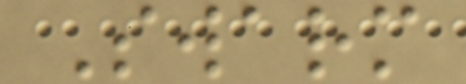Swarm
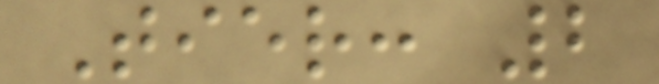Tier: 2
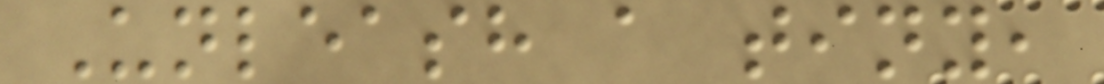Unleash a tiny,
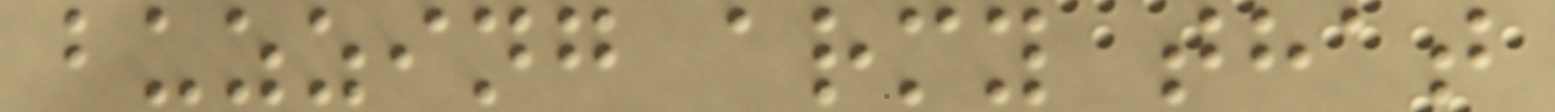buzzing army that
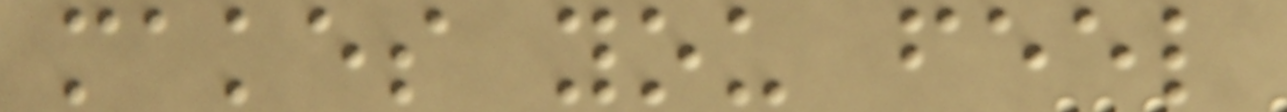makes you feel
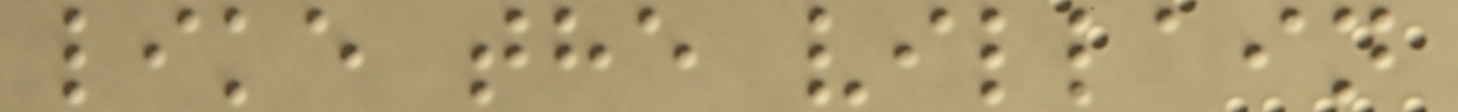like the villain
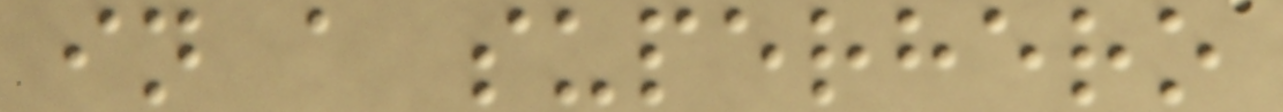in a superhero
